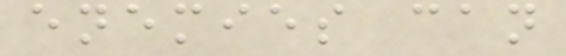enemies can
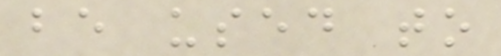be used to
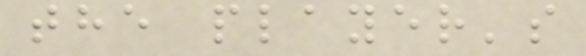the player's
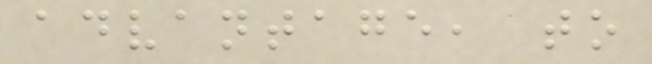advantage, to
